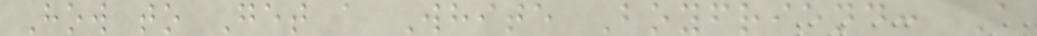How to Get a White Boyfriend: A
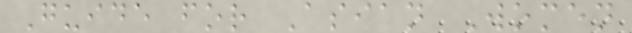Guide for Asian Women
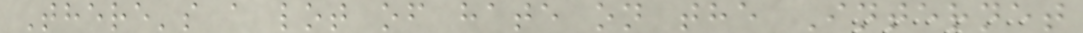There's a lot of hate on the Internet
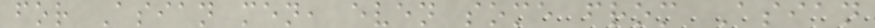for Asian men, even some from Asian
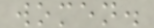women.
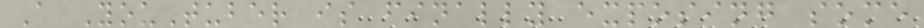A YouTuber is finally exposing some
